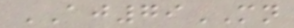AJ79MN
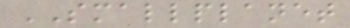SMALLPLANET
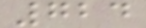724
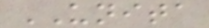UNITA
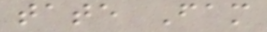tate Fam
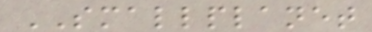SMALLPLANET
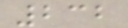232
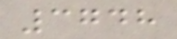3748
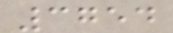3754
